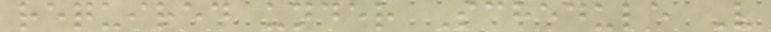required under Schedule V
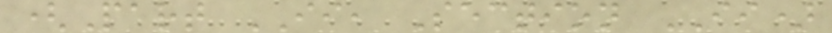(Part II, Section II)
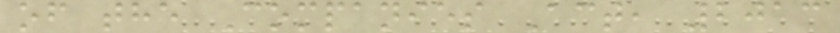of the Companies Act, 2013
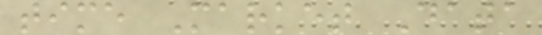time Market Data
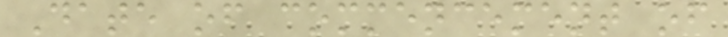Date of commencement of
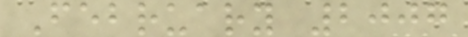February 2007
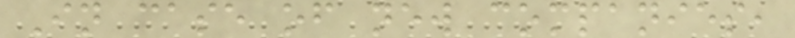In case of new companies,
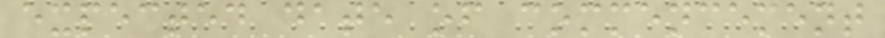expected date of commencement
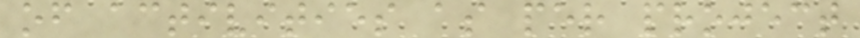of activities as per project
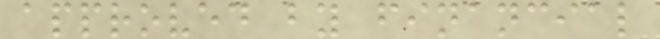approved by financial
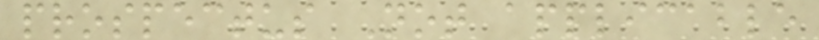prospectus Not applicable
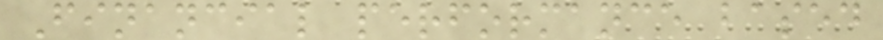Financial performance based
